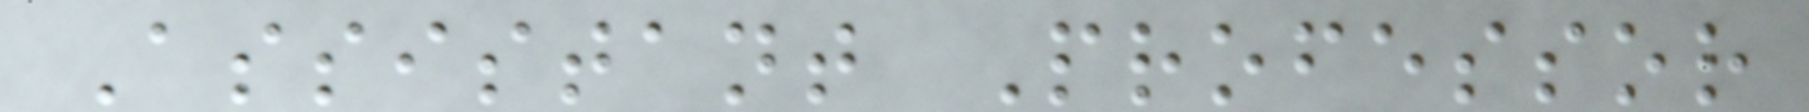Assistant Professor
